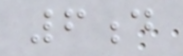6d
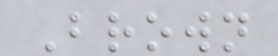Brown
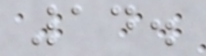14.
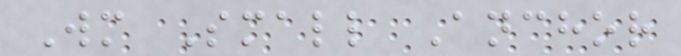Wm Small Anchor
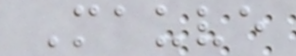Mauve
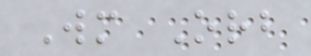Wm Orb
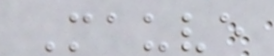Mauve
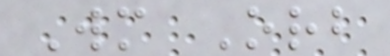Wm Orb
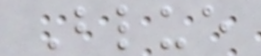Blue
